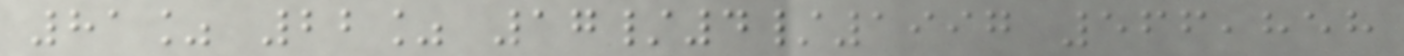81% 22% 17/4/1997 566,858
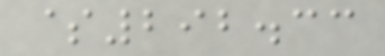$292.33
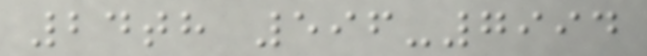24th 596-7994
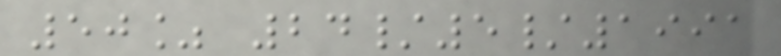50% 24/5/1991
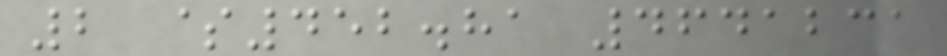2 $452.81 4641231
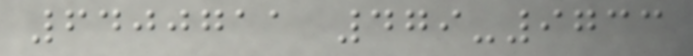6400711 479-9733
